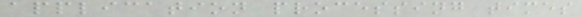application processing times
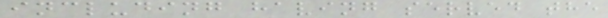including having served the
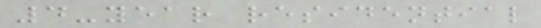4-year residential
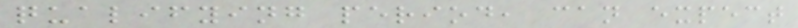qualifying period, can expect
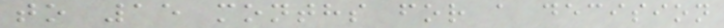to 15 months for a decision
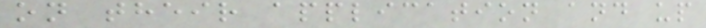on their application and up
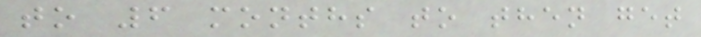to 6 months to then get
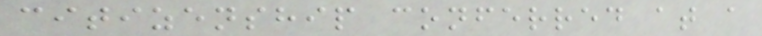citizenship conferred at a
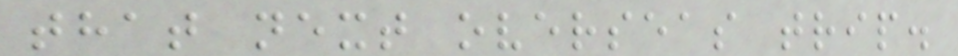that next overseas trip.
